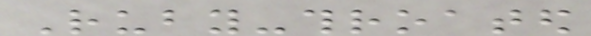Ruby-throated
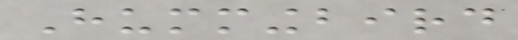Hummingbird
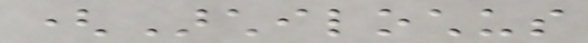(Archilochus
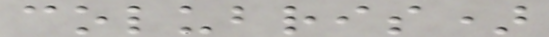colubris)
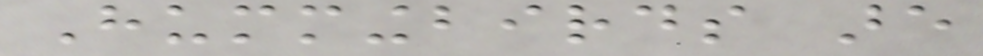Hummingbirds are
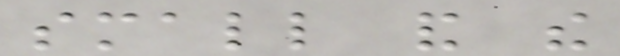small and the
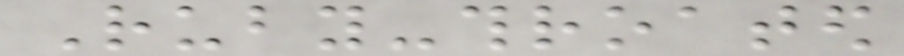Ruby-throated
